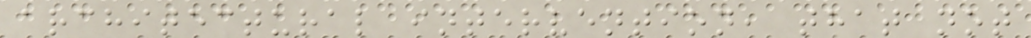architectural intervention, that not
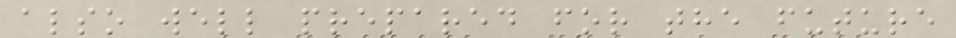also well prepared for the future
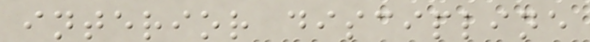interior discipline
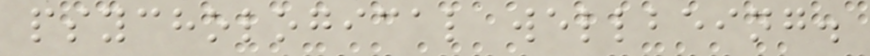psychological wellbeing.
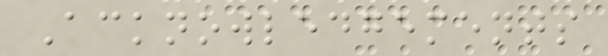Acknowledgements
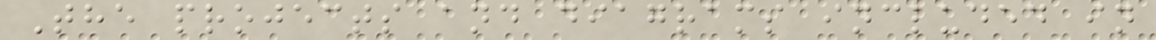The projects and diagrams included in
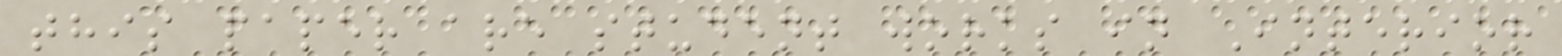this paper are student works in Interior
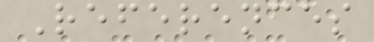References
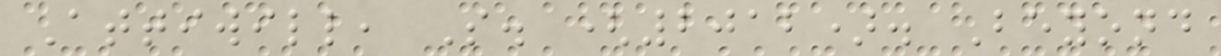Attiwill, S. (2012). Beyond
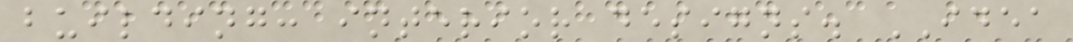building: interior designs. IDEA
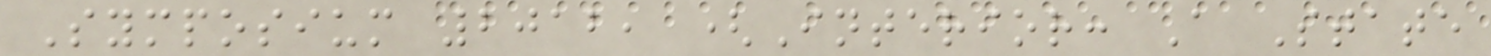Symposium 2012, (Interior: A State
